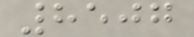8507
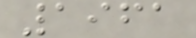1961
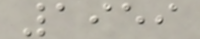1959
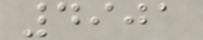4901
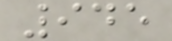945
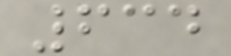634
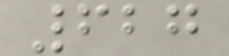627
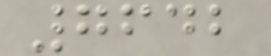7642
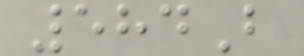584B
